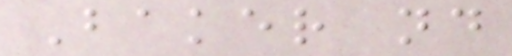Baker nd
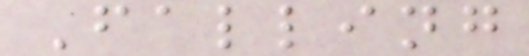Falling
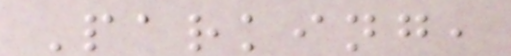Parking,
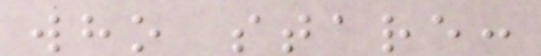who stare:
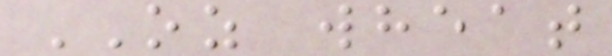OZ wheat
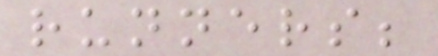runners;
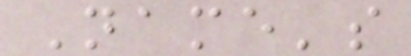Name's
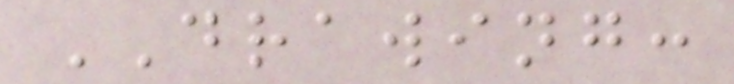DRAWING:
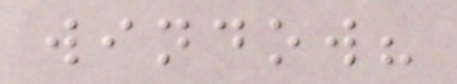window?
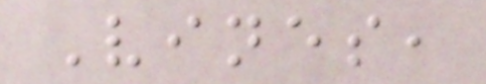Vines,
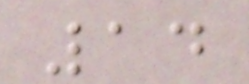14
